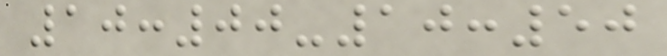10:00-10:50
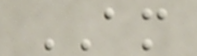AM
